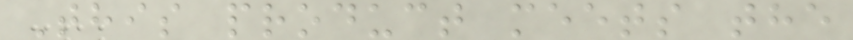This product meets the
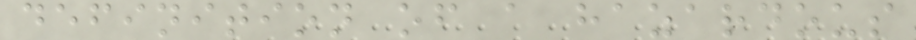definition of a hazardous
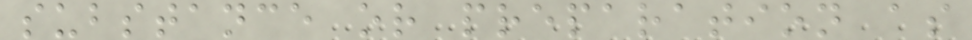substance or preparation as
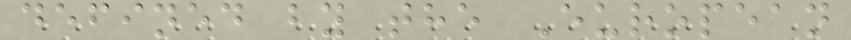defined by the European
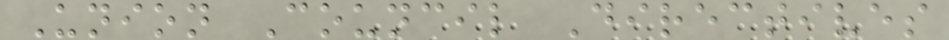Union Council Directives
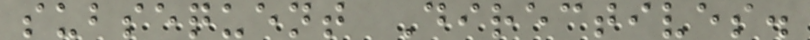subsequent Directives.
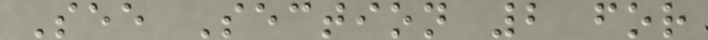See Section 2 for
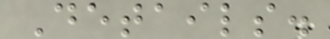Details.
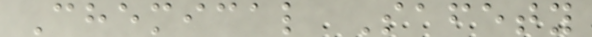Chemical Safety
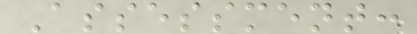Assessment:
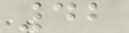42
